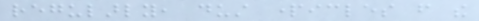regularly, dust particles from the
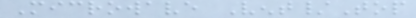Microwave Vent/Top
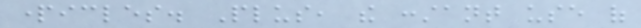particles. Plus, the constant use of
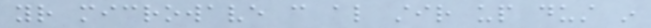your microwave can also stir up dust in
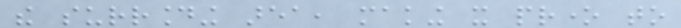the surrounding area, making it prone to
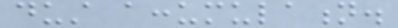dust accumulation.
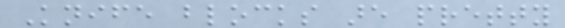Knife blocks are pretty
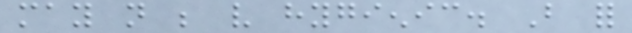may not be very hygienic. But for
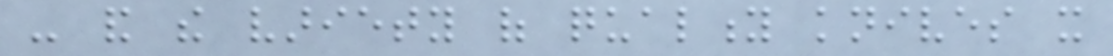- and the variety of quality knives it
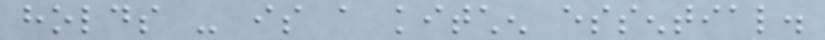holds - is a kitchen essential.
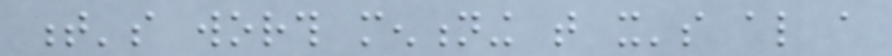t's worth mentioning that it's also a
